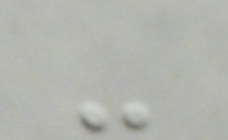-
